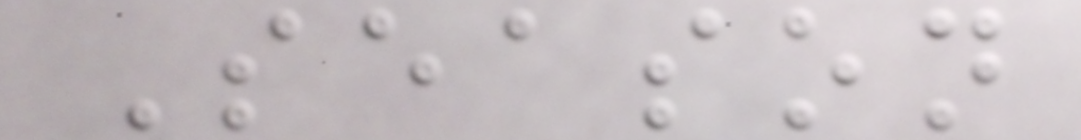Season
